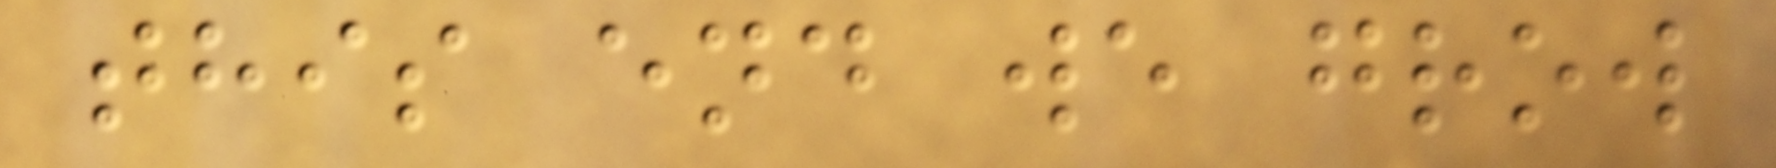this end we grow
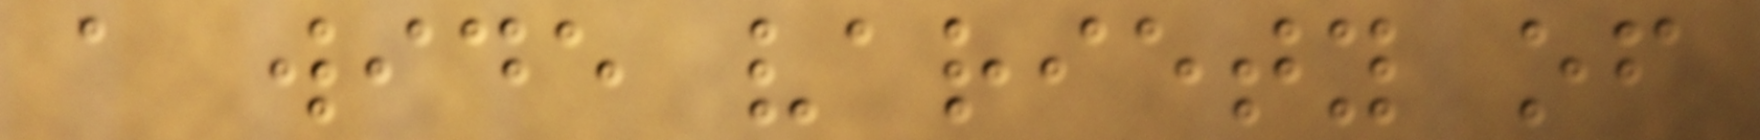a wide variety of
